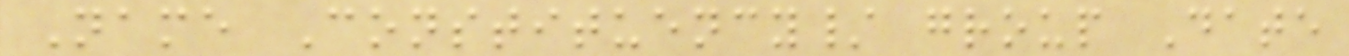Name Constituency/ group Date
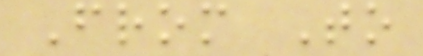From To
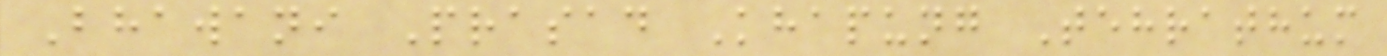Bhawani Prasad Khapung Tehrathum
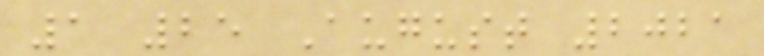1 25 August 2021
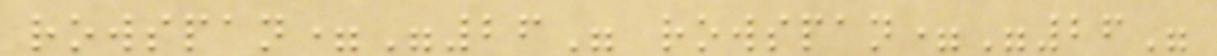rowspan="26" rowspan="26"
